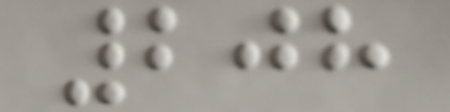208
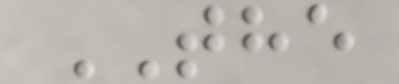THE
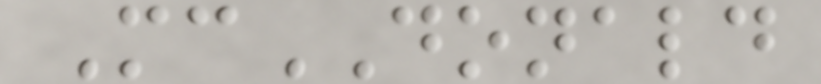McDONALD
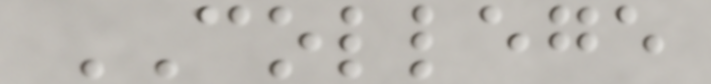COLLEGE
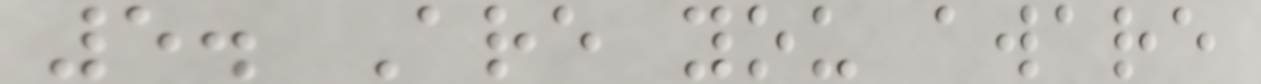5. Are you aware
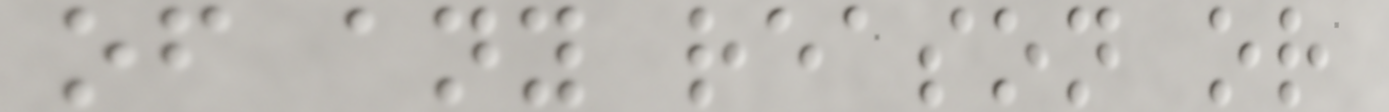of any reason or
